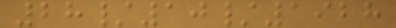28/10/1928
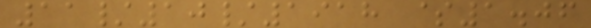11/10/1918 $1.06
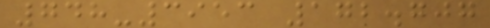748-3953 172.707
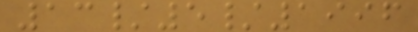13/5/1996
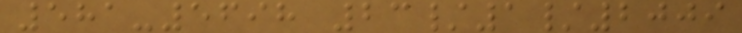581-5698 23/1/2009
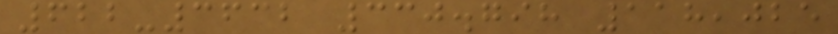622-3632 330.798 118,025
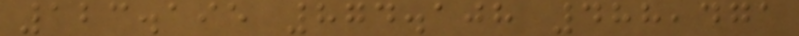123.195 874.108 488,471
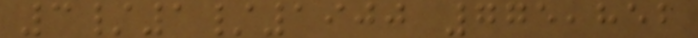3/1/1900 775,852
